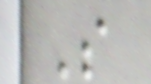So
